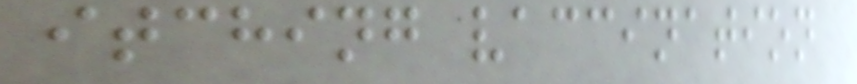itching vaccination
